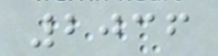2036
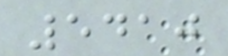5410
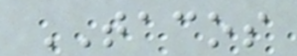TACOS
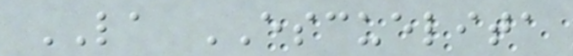LA ESCUELITA
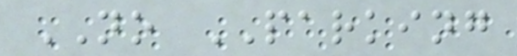NO PARKING
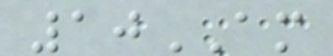10AM
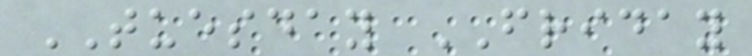TUESDAY FRIDAY
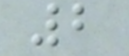2
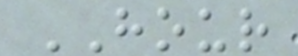HOUR
